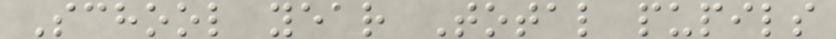School year Total pupils
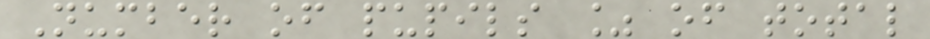Number of pupils % of total
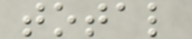total
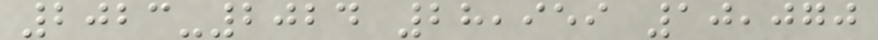2023-2024 28,959 10,070
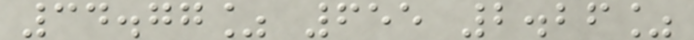34.77% 655 2.26%
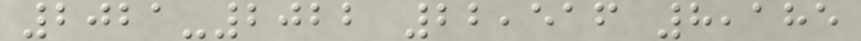2021-2022 22,516 8,185
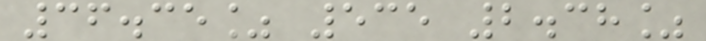36.35% 535 2.38%
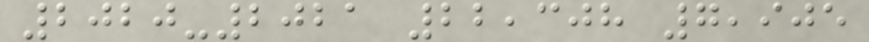2020-2021 22,308 7,905
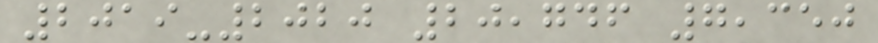2019-2020 20,746 7,350
